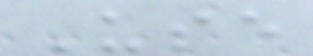Use
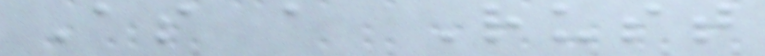As a Rust
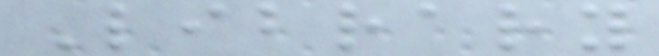Library
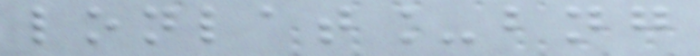lonlat_bng
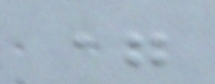=
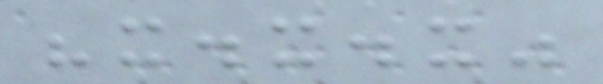"x.x.x"
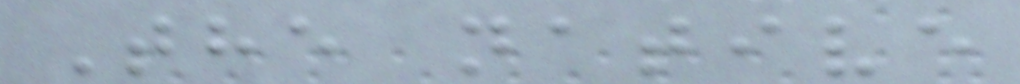The native
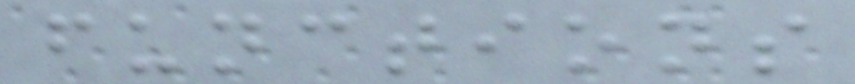functions
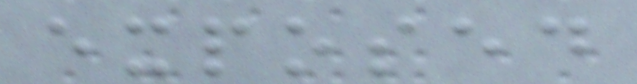exposed
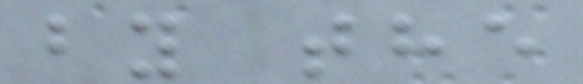by the
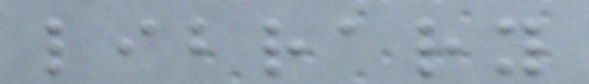library
